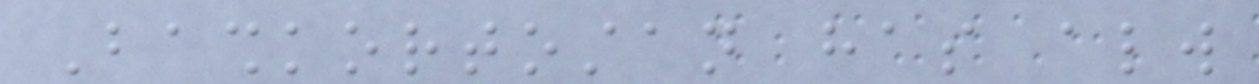Bashkortostan has always
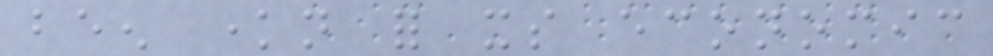been known for its economic
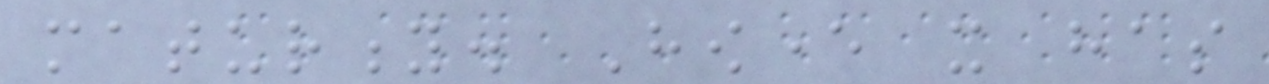maturity. However it has
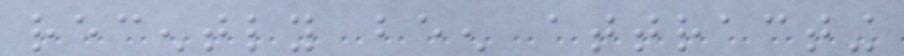recently been attracting
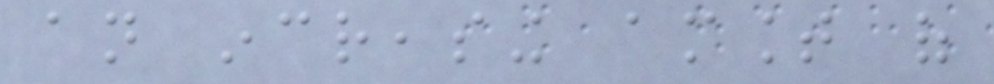an increasing amount of
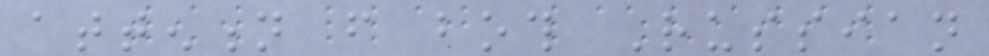attention from both Russian
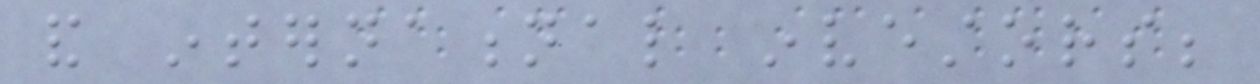and international investors;
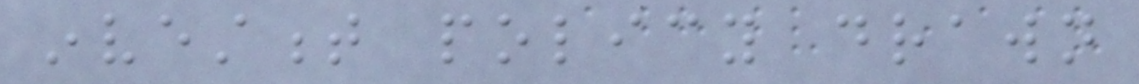investment policy drawn
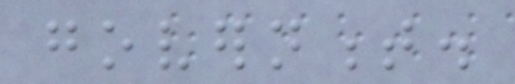government.
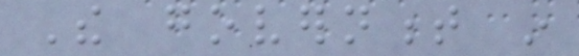The government in
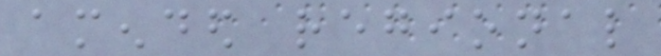amended regional
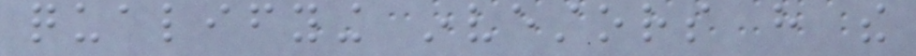qualifying investors have the
